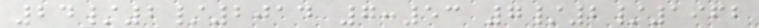24/2/2014 7:53 7/2/1962
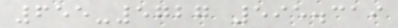655-5727 595.319
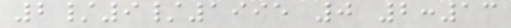2/9/1995 0 2:13
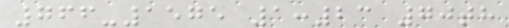766-1575 1:23 70th
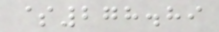$278.89
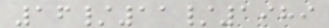16/11/1989
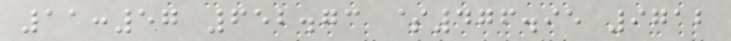11:57 652.73 $476.95 9712
